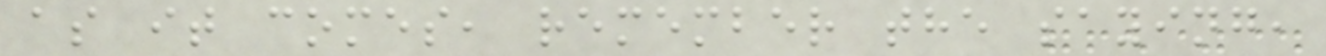as it comes, remember the saying,
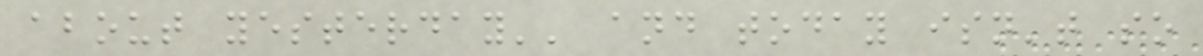about yesterday'' and today isn't so
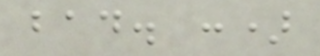bad. :)
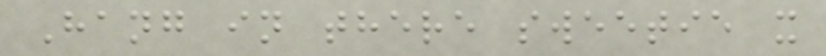Hang in there sweetie x
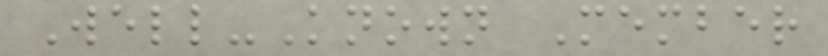Well-Known Member
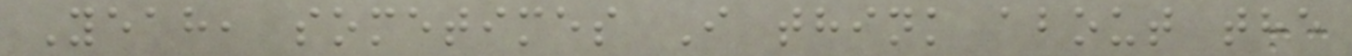Yeah, sometimes I think about the
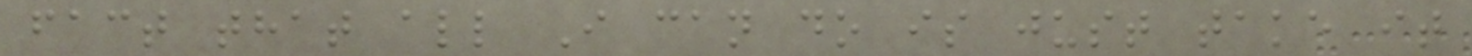fact that all I can do is just take it
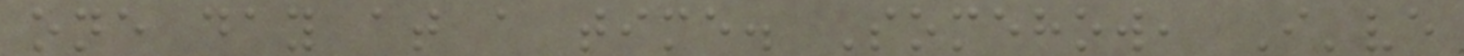one day at a time. Somehow, I've
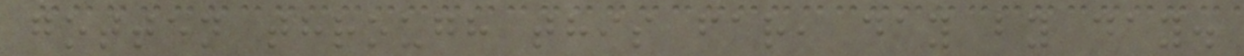gotten through this far, day by day.
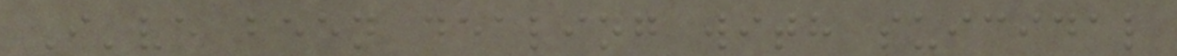I've been dealing with suicidal
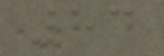84
